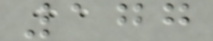177
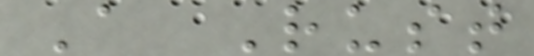A Rust
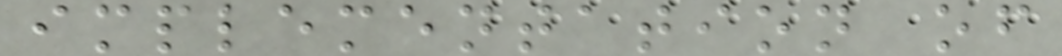implementation of
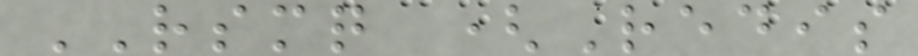RSMQ (Redis
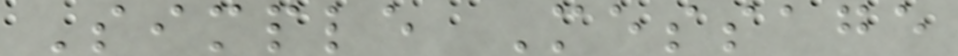Simple Message
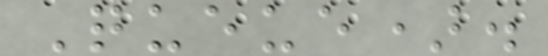Queue).
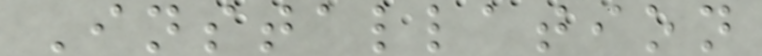Installation
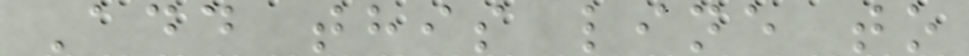Add this line to
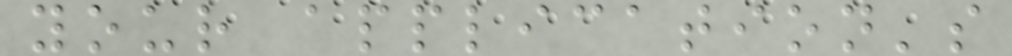your application's
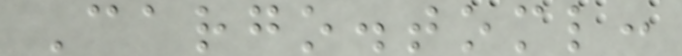Cargo.toml:
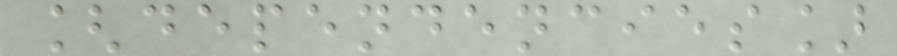[dependencies]
